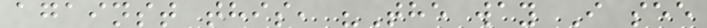against this, "The way I see
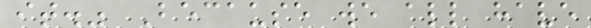it." Because we all have
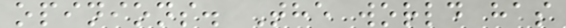opinions. The world has
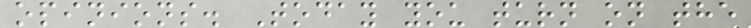opinions. Today you turn on the
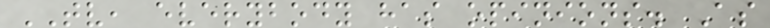TV, everybody has opinions. As
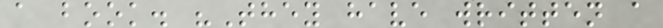a book. "They have written a
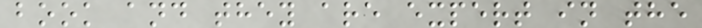book and they are expert in the
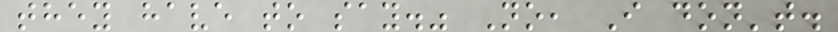they have to say." No, I don't.
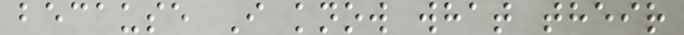because I know what their
